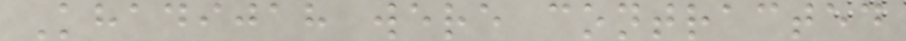Khadijah were contracted
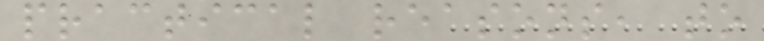practical reasons, to
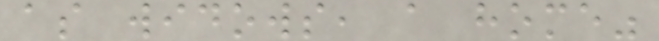as widows, a home"
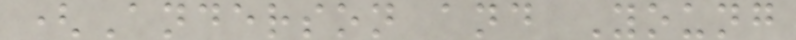(Anderson and Young
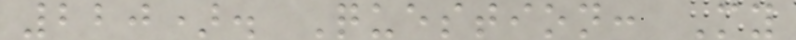220). Question: My
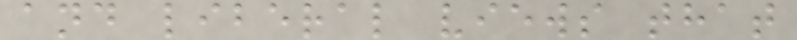and liberal views that
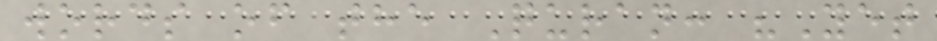words of the Quran: "Yet
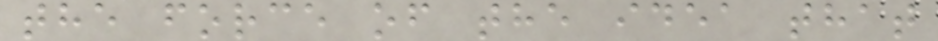the force of the idea that
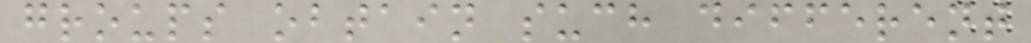groups obtain such different
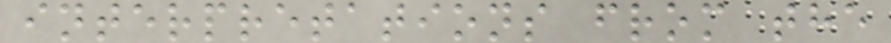interpretations from the
